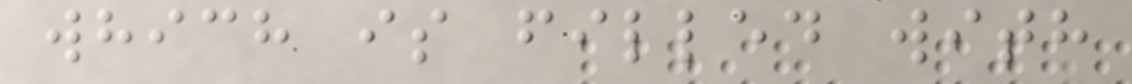which is filled with
